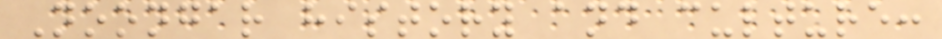Noongar history and culture:
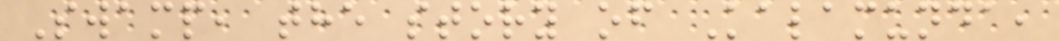Swamp, the story of Kalamunda,
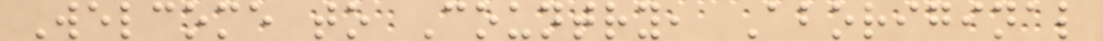Welcome to Country, Aboriginal
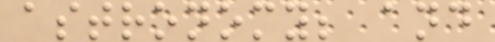astronomy; and
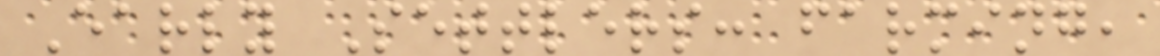Early Settlers: farming,
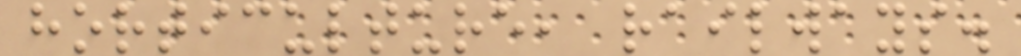horticulture, railways.
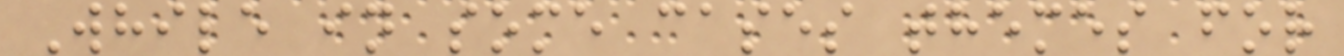While in some cases themes for
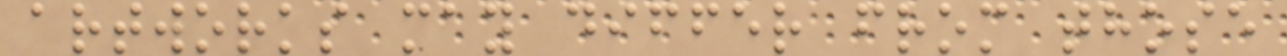artworks may differ from those
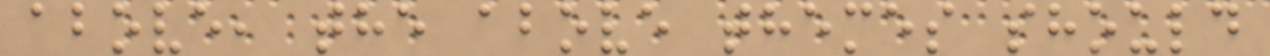above, the above themes should
